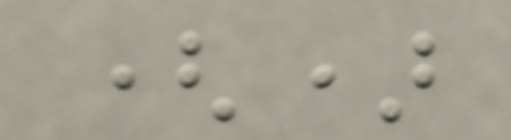()
